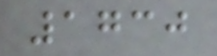1730
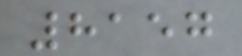8157
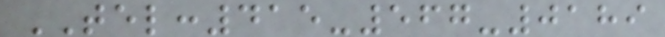TEL:415-567-0189
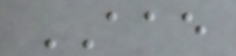AAE
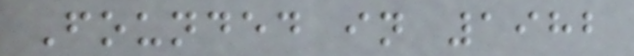Founded in 1982
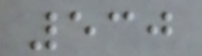530
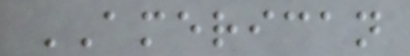AMERICAN
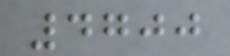4700
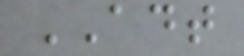ADT
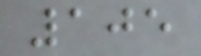105
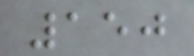150
